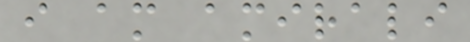i am amirali
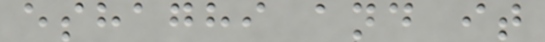eshaghi and it
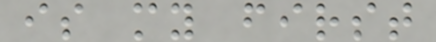is my first
